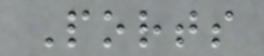Ports
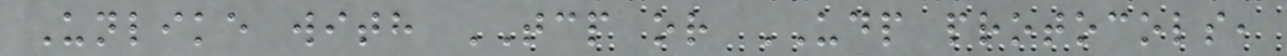Unlike with TCP or UDP protocols,
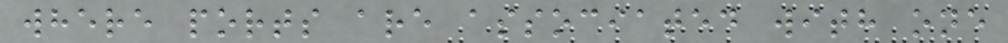where ports are associated with one
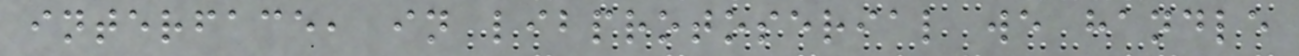interface, in libprotoserial we handle
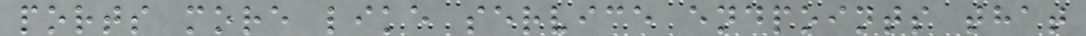ports more like service endpoints that
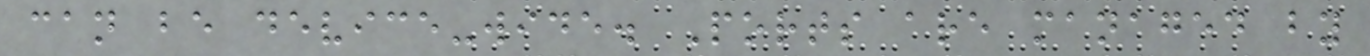can be device-wide. Ports are managed by
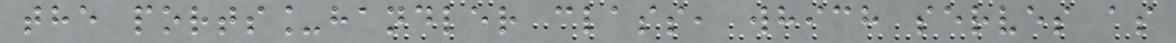the ports_handler class, which serves as
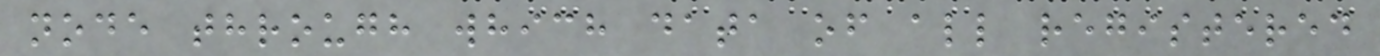node through which data of all registered
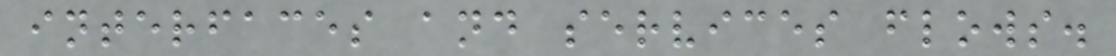interfaces and services flows.
